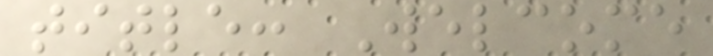title: Welcome
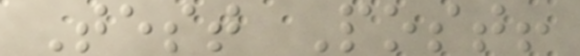Test Post!
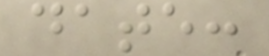date:
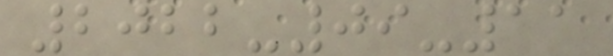2022-09-11
